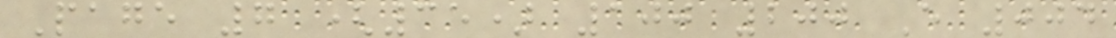Page 7 (35) 100 200 E 004
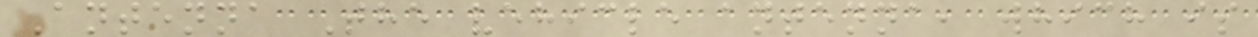Antenna The vehicle antenna, which is
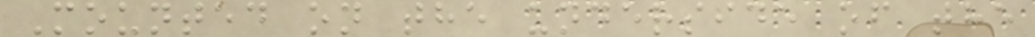Mounted on the underside of the
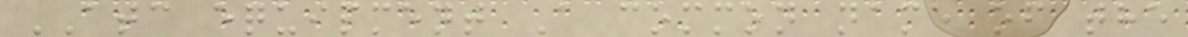ATC equipment A common name of the
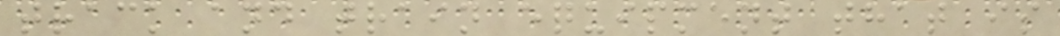track and train equipment that is
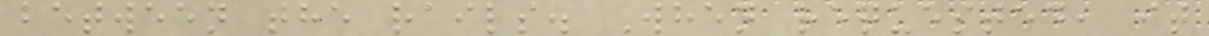between the rails. When requested, it
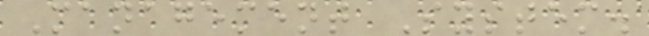Management System.
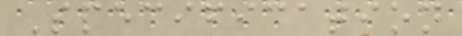Specification
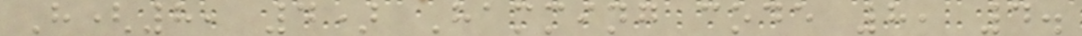H(8, 4) Hamming code 8, 4.
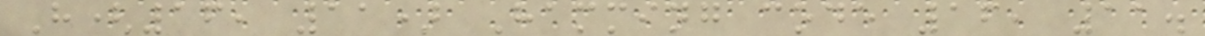H(16, 11) Hamming code 16, 11.
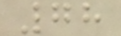78
